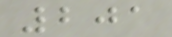201
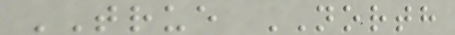TRUE NORTH
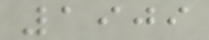1909
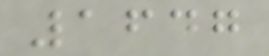1647
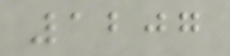1207
